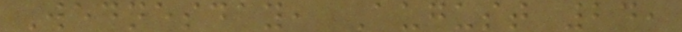Wednesday, August 24,
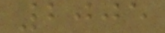2005
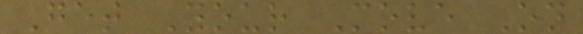Get Your Move On
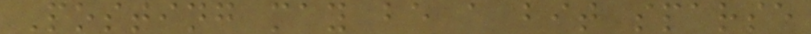Posting may be a bit sparse
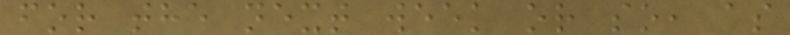for the next week or so, as
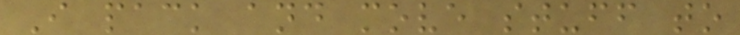I pack and move stuff to
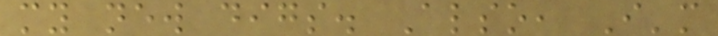my new digs. Also, I'm
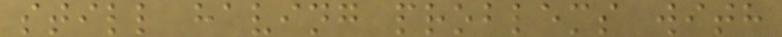still having problems with
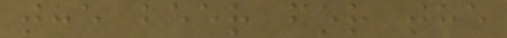the beer for the
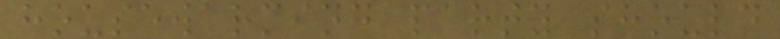housewarming party should
